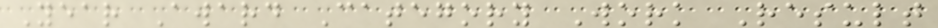Year Award Category Work Result
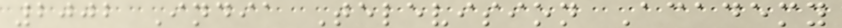2002 India Television Academy
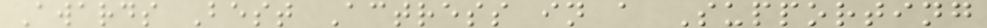Awards Best Actress in a Supporting
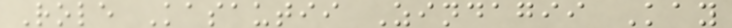Role Kasautii Zindagii Kay
